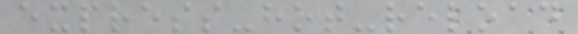express-hot-reload
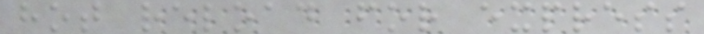hot reload for express
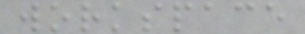workspace
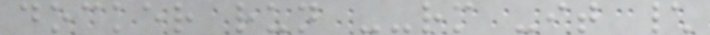docker run --rm -it \
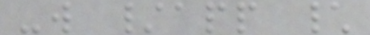-w /app \
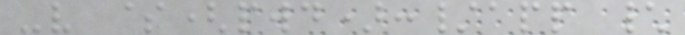-v $(pwd):/app \
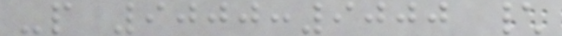-p 9000:9000 \
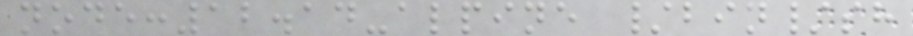node:12.14-alpine /bin/sh
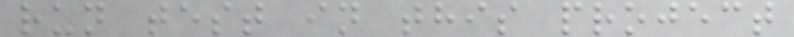run test in this project
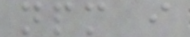npm i
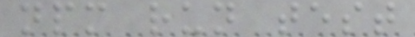npm run test
